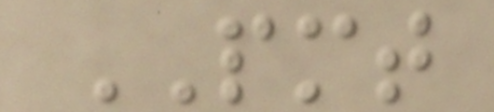PMT
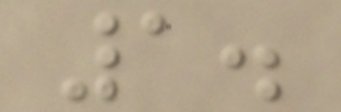1.
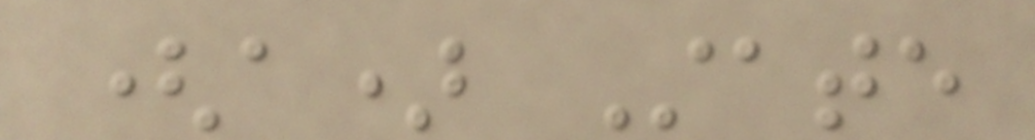(a) State
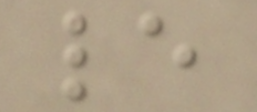le
